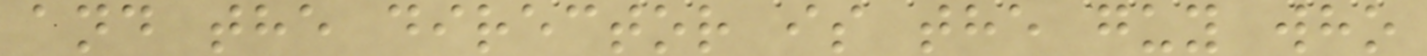and the director is the guy who
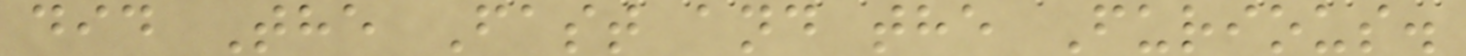did The Fast and the Furious.
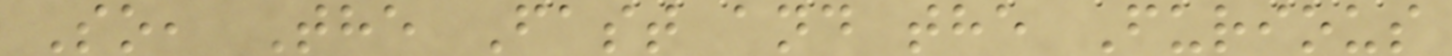So, The Fast and the Furious
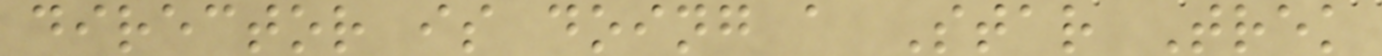director is doing a Star Trek
